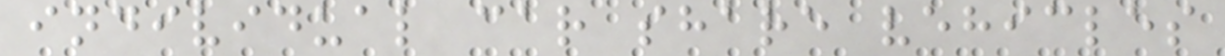individual car share vehicles
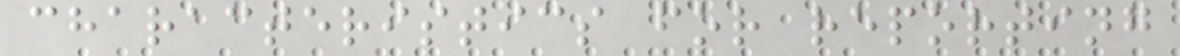characteristics for reporting
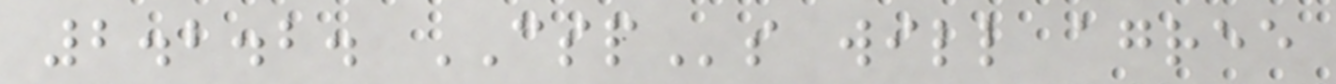2.2.2. CSPs will agree
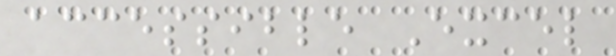accessible Excel
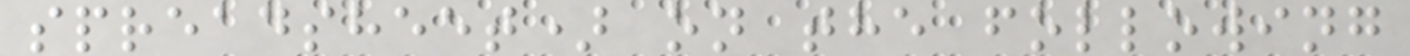spreadsheet) on the following
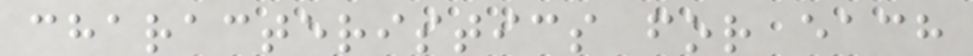characteristics for each
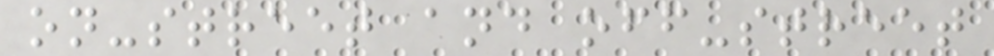on-street and off-street
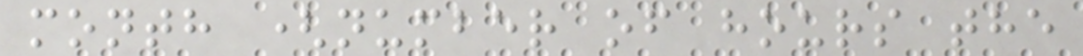month (number of hours the
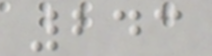243
